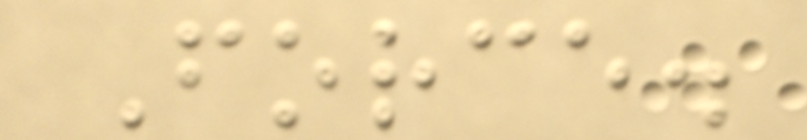Force.
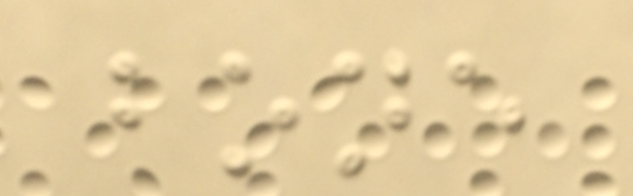bone
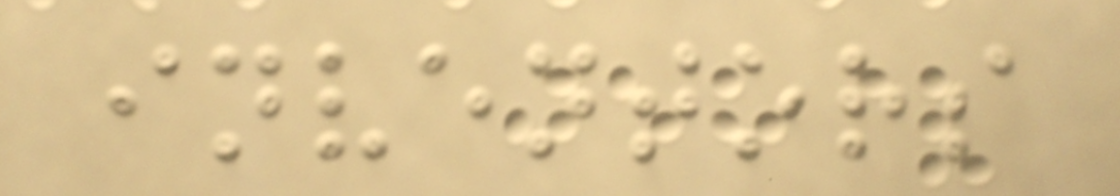inventors
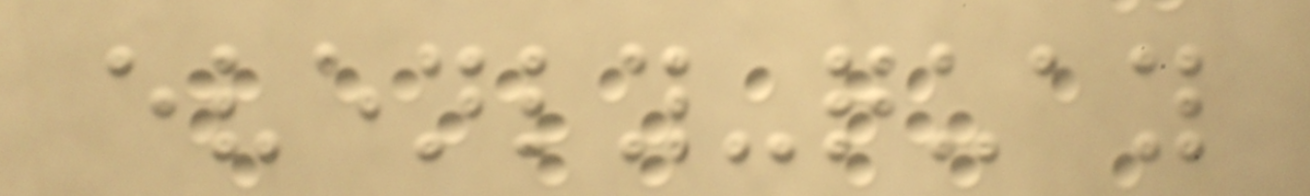evenly-quay
